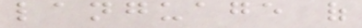language of
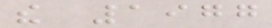the 1977
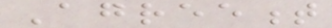Agreement
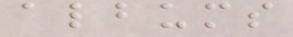albums
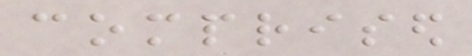comprised
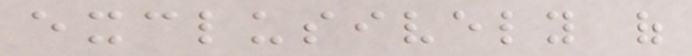exclusively of
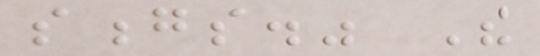songs." The
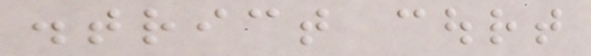district court
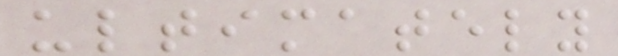ultimately
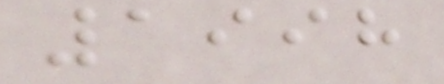1998
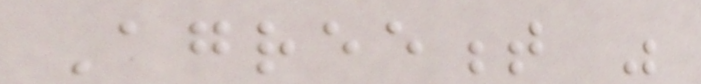Agreement was
